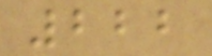222
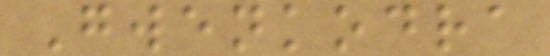Gwenkodra
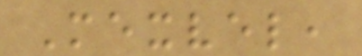Mexvel,
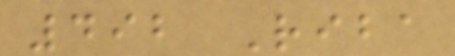492 Riba
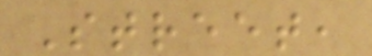Street,
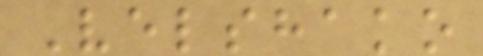Velshako
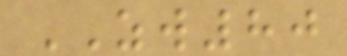ZW80
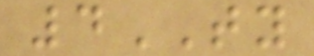4TY
